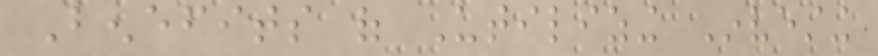Benefits of Utilizing Investing
